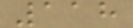118
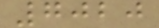7020
